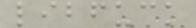libfuck
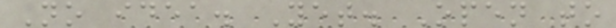No idea. Yet. Open to
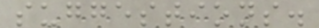suggestions.
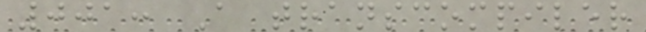001: A transcompiler
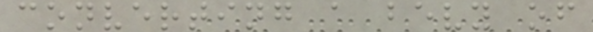converting a bevy of
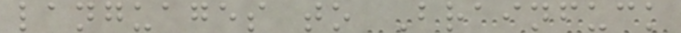languages to Brainfuck
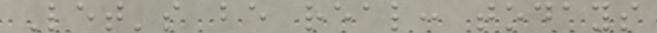Let's be real: todays
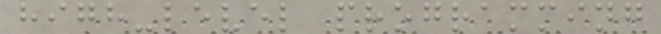high-level programming
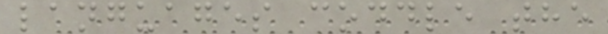languages coddle the
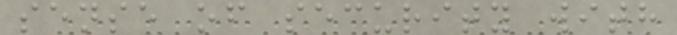sense of security with
